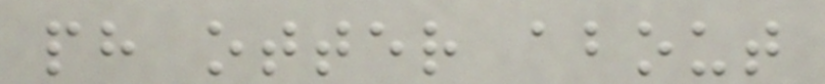ph otter about
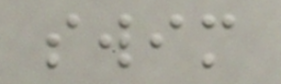swim
